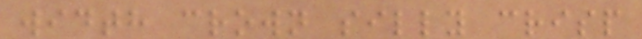width crown silly crisp
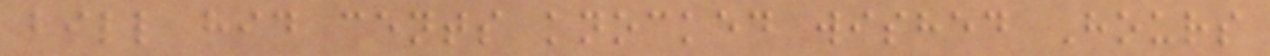bill hid cents knocked wished Hours
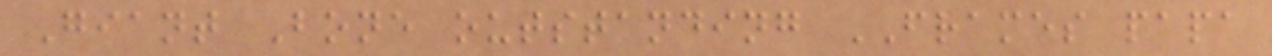Giant Bone outstanding FRAMES papa
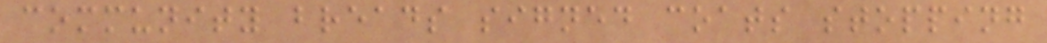community breads signed coats stopping
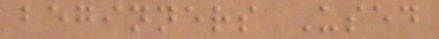beginners Used
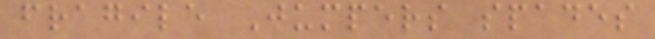fragile Jumpers spades
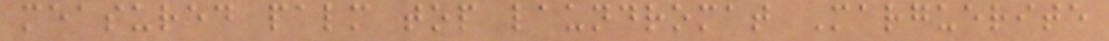measured palm top laundromat Marguerite
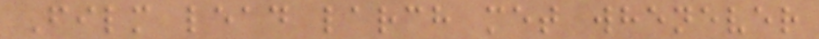Film lead larch met whenever
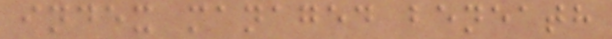index managed beneath
